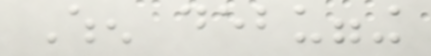When debugging
